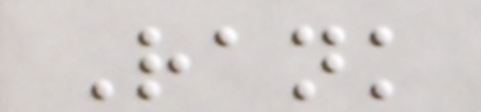Rank
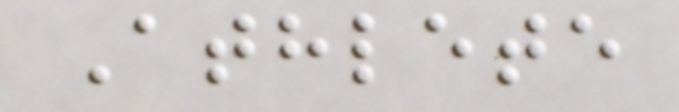Athlete
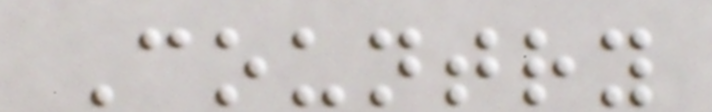Country
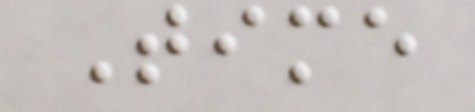Time
